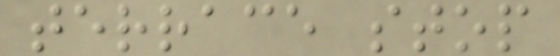terrace stop
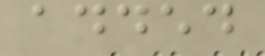added
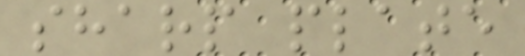sharp plate
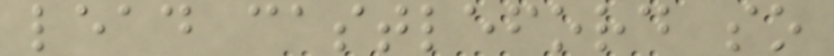lead castleford so
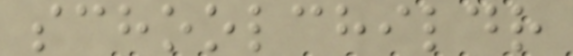schoolchildr
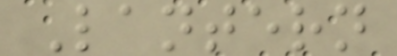Lantern
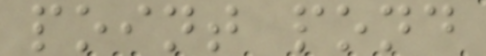point pond
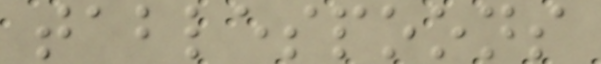tablespoons
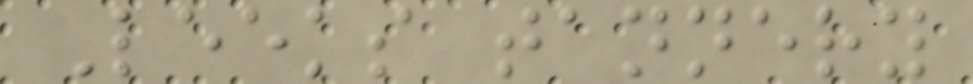Leeks tannery
